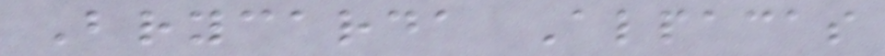Brycarda Alpacas
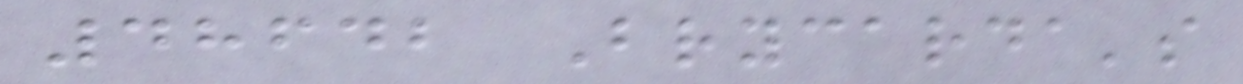48642 Brycarda's
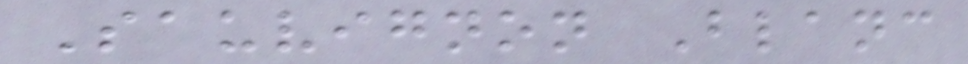Sauvignon Blanc
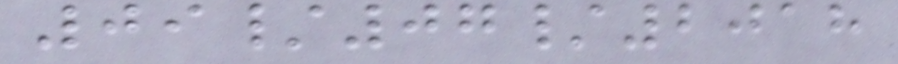09/07/2018
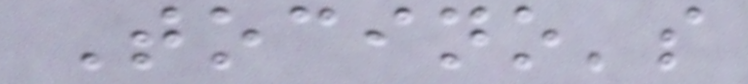Tocino's
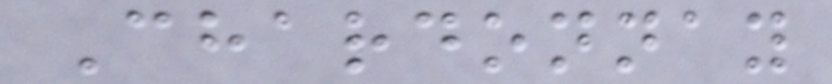Chardonnay
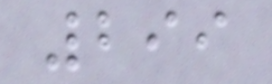299
